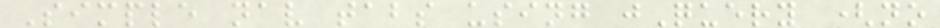Simple nav tabs using jQuery (no
